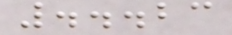...23
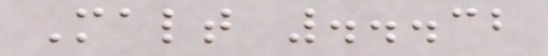Malt ...32
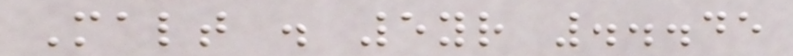Malt . 5yr ...45
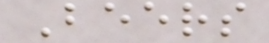Beers
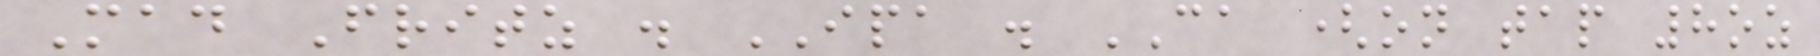Mad Fritz . IPA . CA (on tap 8oz
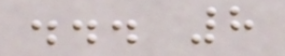... 8
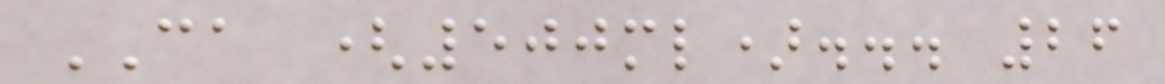CA (500ml)... 26
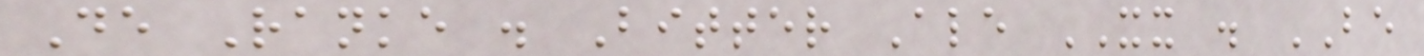De Ranke . Bitter Ale XX . BE
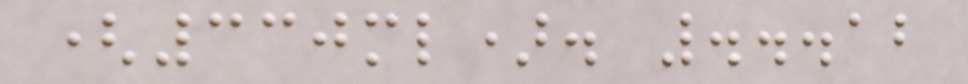(330ml). ...12
